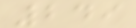249
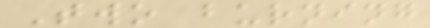Two burning
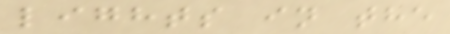lights in the
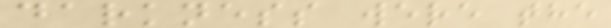darkness were the
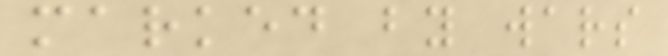marked by wars
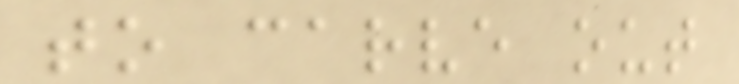to carve out
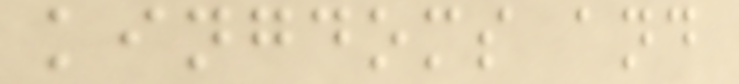kingdoms and
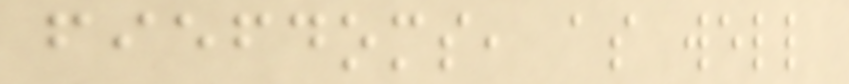fiefdoms, as well
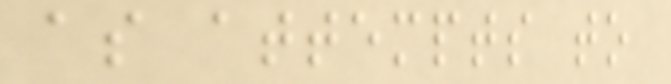as attempts to
